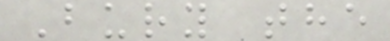Bury the
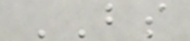BS
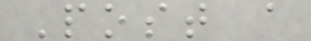Post a
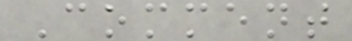Comment
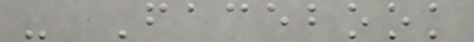- Facebook
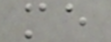me
